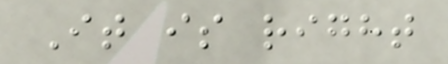It is right
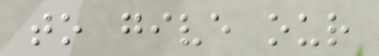to give our
